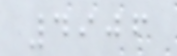4906
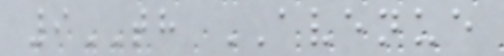9TH AVENUE
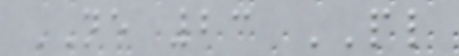NE 23 PL
